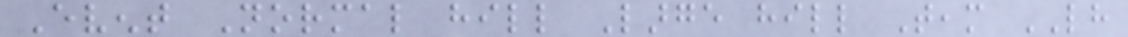Event Normal hill Large hill Team LH
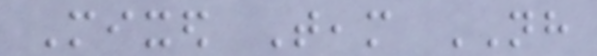Mixed Team NH
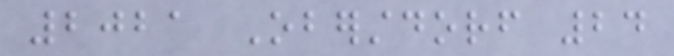2021 Oberstdorf 24
